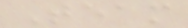Team
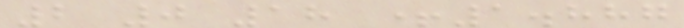2 0 18 +1.887
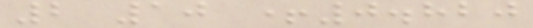2 10 +0.820
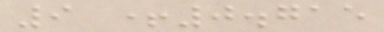9 +0.715
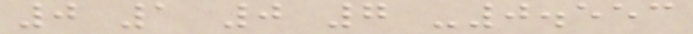0 1 0 7 -0.553
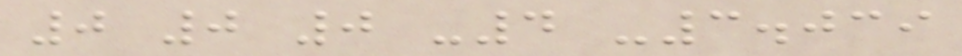0 0 0 -4 -3.039
